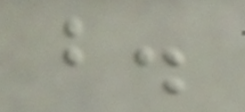b.
